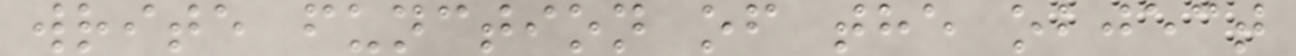write function of the object
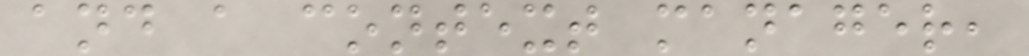and a context manager,
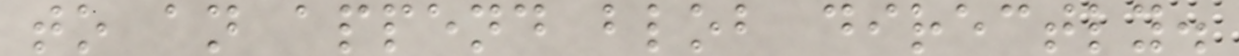to an append blob directly.
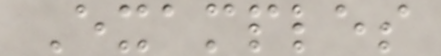Examples
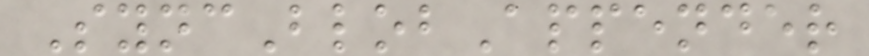SyncBlobAppender
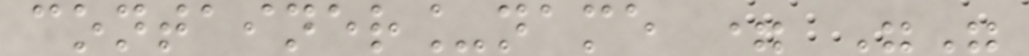container_name = ""
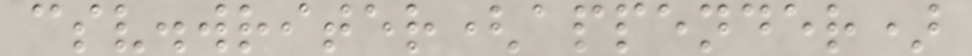csv.writer(appender)
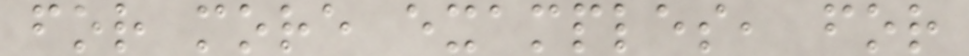for more examples, for
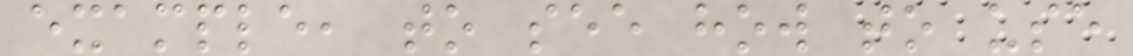example, to see how to use
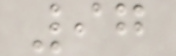97
